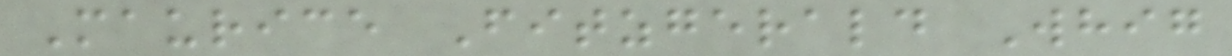Maurice Fitzgerald Whig
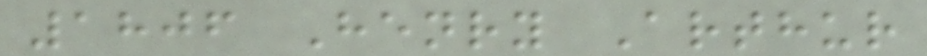1806 Henry Arthur
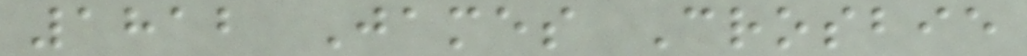1812 James Crosbie
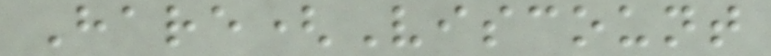Hare(Viscount
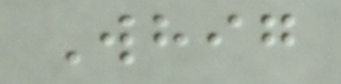Whig
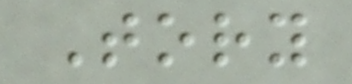Tory
